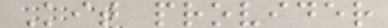Kit provider
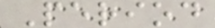Period
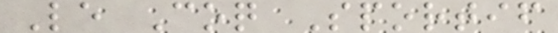Le Coq Sportif
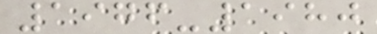1976-1980
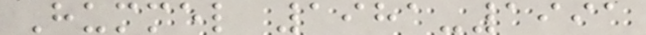Hummel 1981-1991
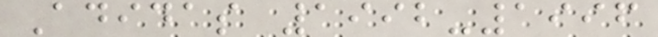Adidas 1992-1996
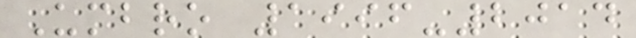Umbro 1996-2014
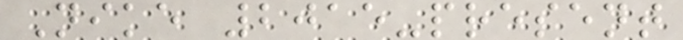Nike 2015-present
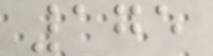175
